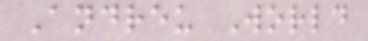Andreu World
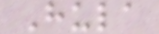Hula
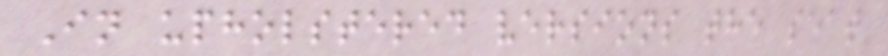In upholstered versions the seat
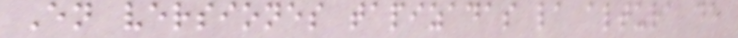En versiones tapizadas la altura de
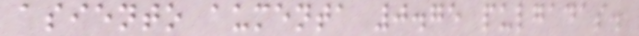asiento aumenta 0.75 pulgadas.
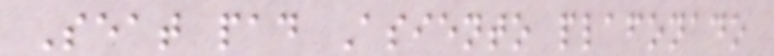Seat pad Asiento plafonado
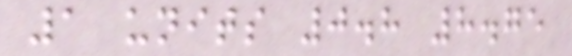1 units 0.8 8.75
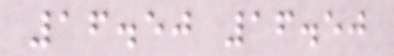16.50 16.50
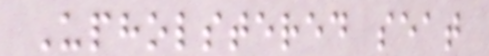Upholstered seat
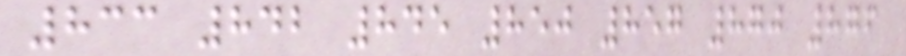833 842 845 850 857 870 876
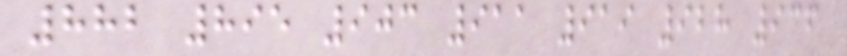882 895 903 911 919 928 936
